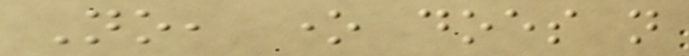No, one does not
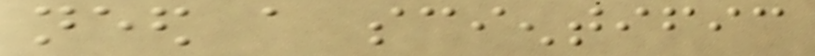need a scientific
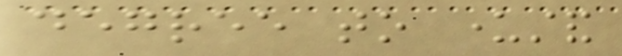degree to understand
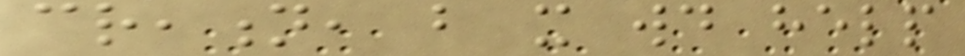creation, but it would help
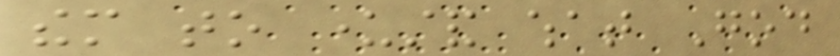them to understand what God
